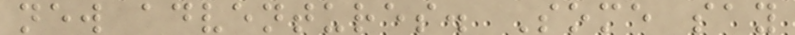new adventures. Some say
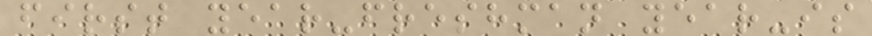first year-freshman year-is
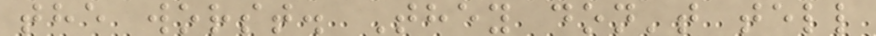the worst. They don't tell
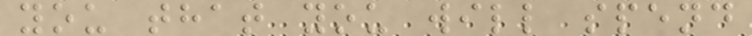you that you will spend
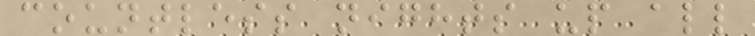countless nights up all
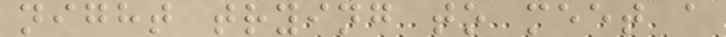night trying to meet a
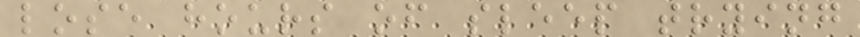lose hours of sleep trying
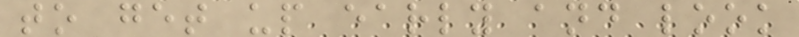to get up early and look
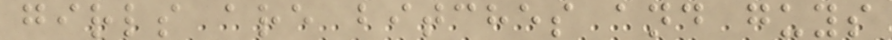girls are bitches and guys
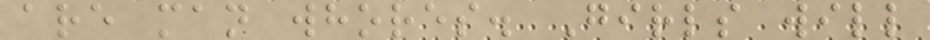are man whores. Girls will
